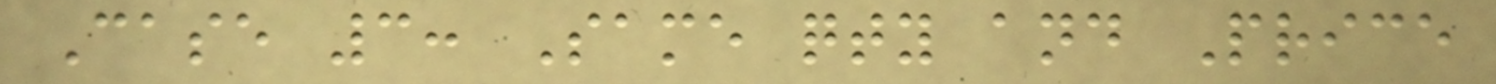Case 3: Same qty and Price
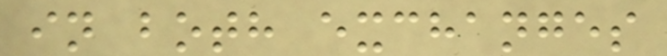in both exchanges
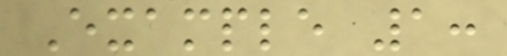Example 1:
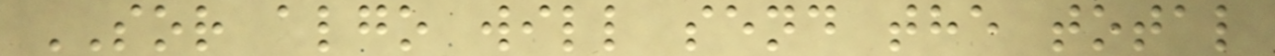SOR algo will send the total
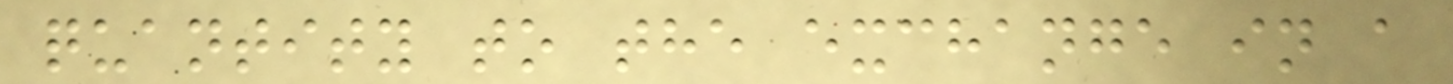quantity to the exchange in a
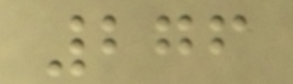276
